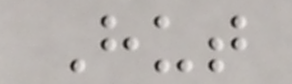Hut
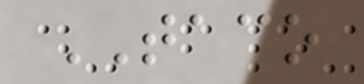TACO
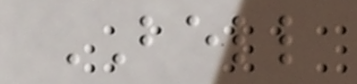BELL
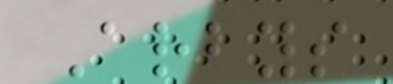Arbys
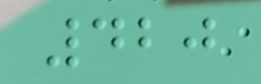420
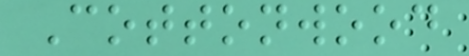Cottonwood
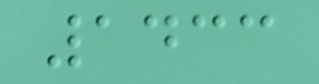1433
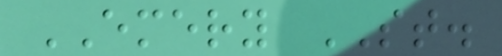EMERY ST.
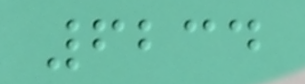6234
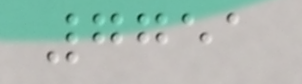7751
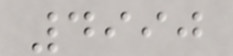4990
